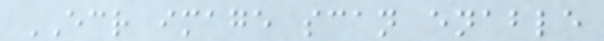ECR image scan enable
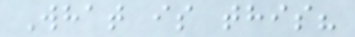What is this?
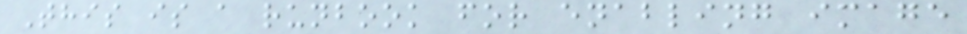This is a runbook for enabling image
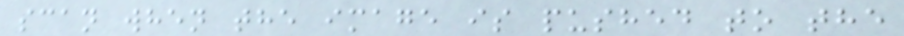scan when the image is pushed to the
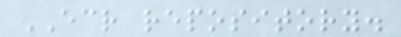ECR repository.
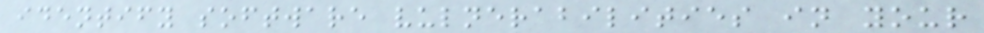identify software vulnerabilities in your
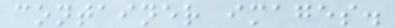container images.
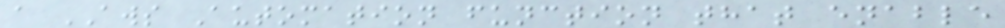a AWS Automation function that enable
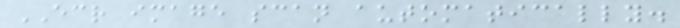ECR image scan automatically.
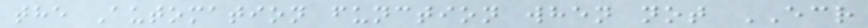the Automation function when not ECR
